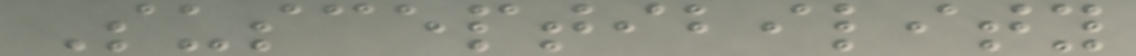Susceptibility
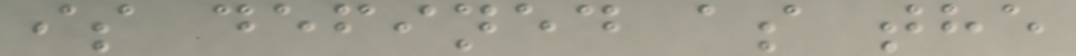is defined as the
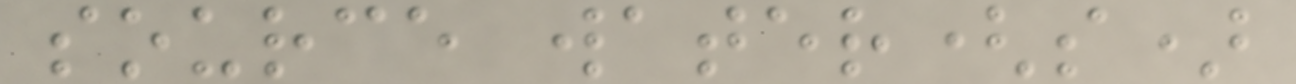source water(s)
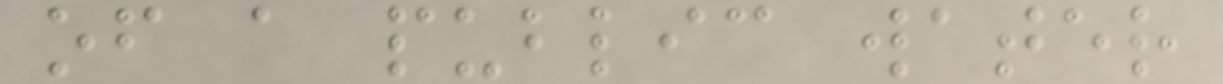of a public water
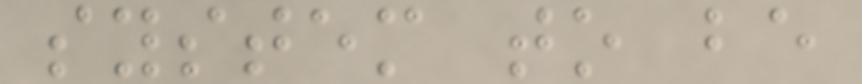system to be
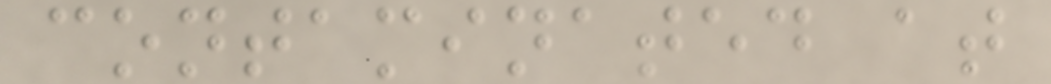contaminated at
